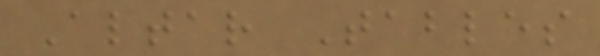Altar Tables
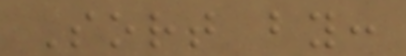Sort by:
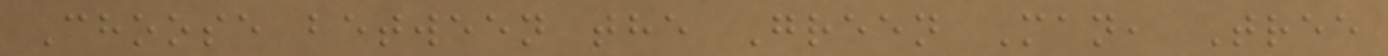Choose between the Green Man, Tree
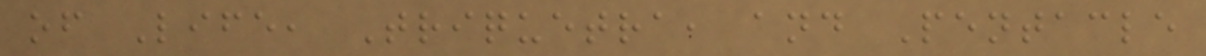of Life, Triquetra, and Pentacle
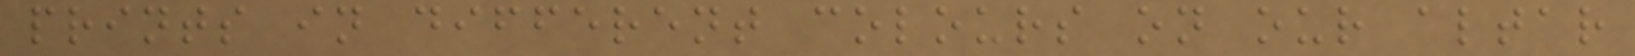prints in different colours on our altar
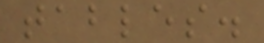tables.
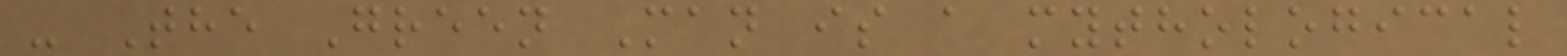- The Green Man is a mythological
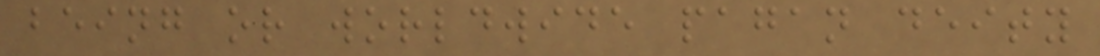being or worldwide pagan deity
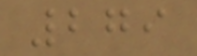279
